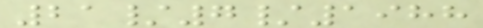21/7/1988
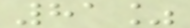81%
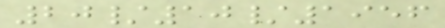20/10/1956
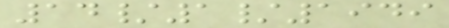14/1/1949
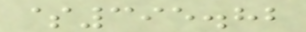$395.82
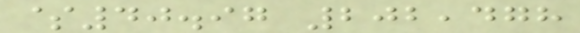$40.97 202,478
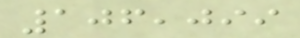106,099
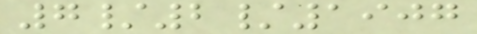7/2/1907
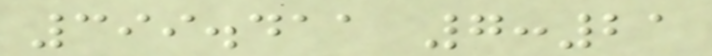399.411 7:21
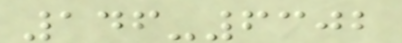146-6302
